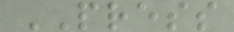PRESS
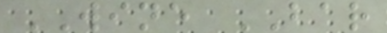WINE BAR
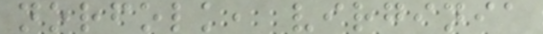norfolk, virginia
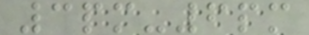3pm-6pm
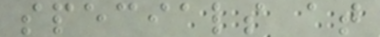specials at
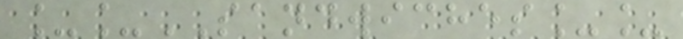__SANDWICHES__
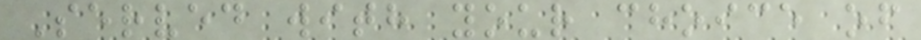Served with your choice of
